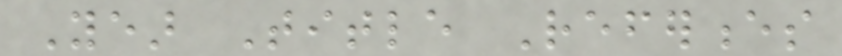Year Title References
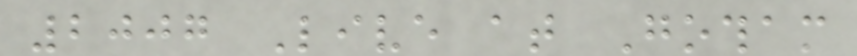2007 Live at Gotham
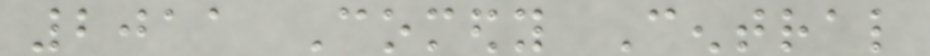2011 Comedy Central
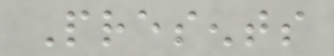Presents
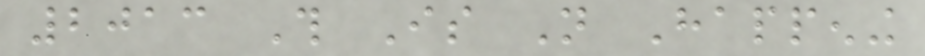2013 This Is Not Happening
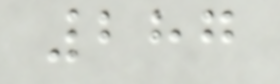287
